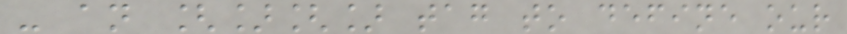- an [][] tag to define our
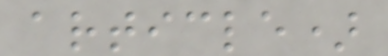article)
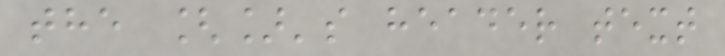the []'s header text
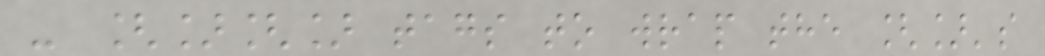- [][] tags to wrap the []'s
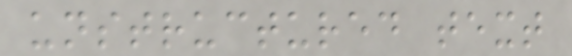unstructured text
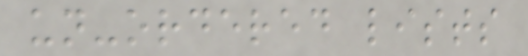un-ordered lists
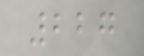227
